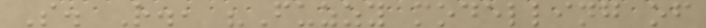S. R., "Fuzzy modelling of
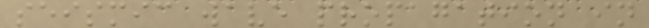seismic wave propagation in
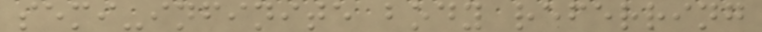semi-infinite body referring
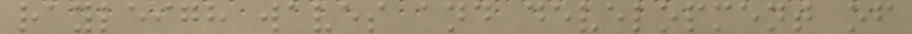rayleigh waves and development of
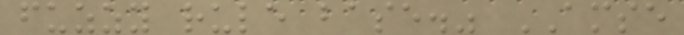fuzzy rule base." AMSE
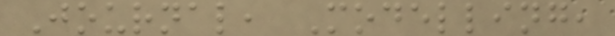Journal, Modelling,
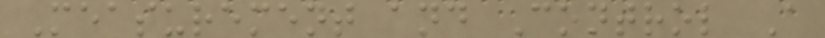Measurement and Control A
